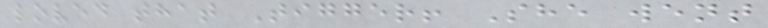loved that Tigger! She went
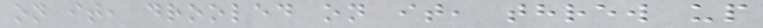on it, drooled on it, threw up
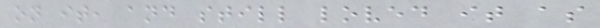on it, and still loved it as
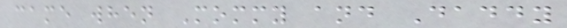came when Mommy and Daddy
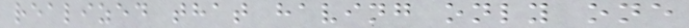realized that having only one
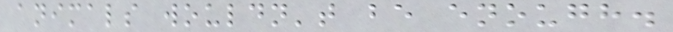animals wouldn't be enough.
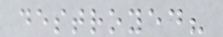destroyed?
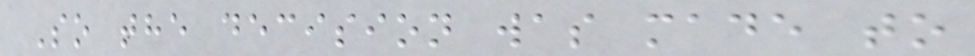So the decision was made to
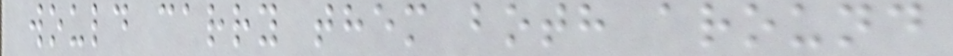would carry them both around
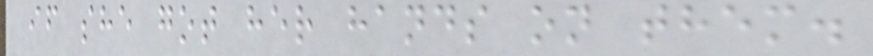if she got her hands on them.
